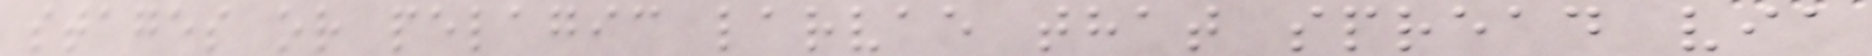stages or pelagic larvae that spread via
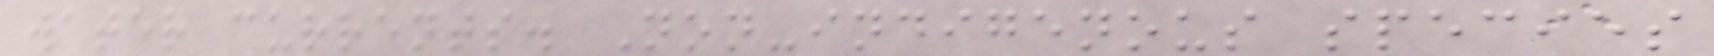water currents. Non-indigenous species
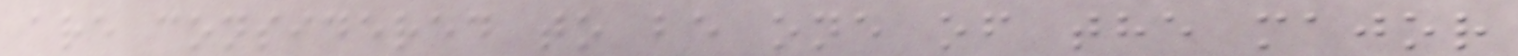are considered to be one of the major
